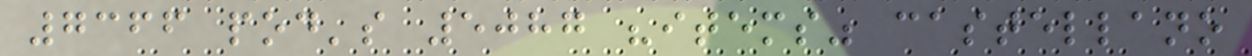7366 pod's 5087 "items" castellano
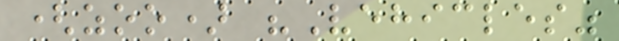(zoo) "Vehicles"
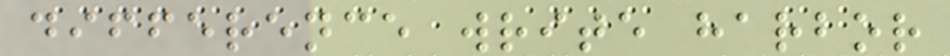difference write harbor
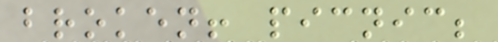broken! picnic;
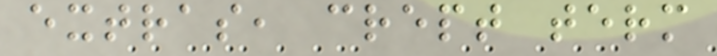extras, crept term
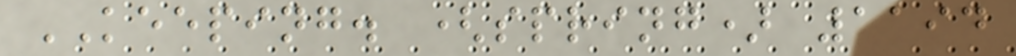KEEPING. (spring) 1194
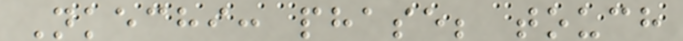Nkechi: phase; touch
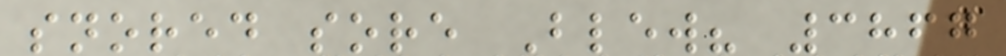snored sore Blew? 3867
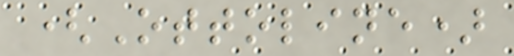(Ottoline)
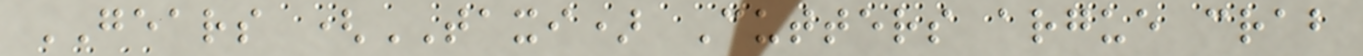GEARS (TAXI) Cutters argue crab
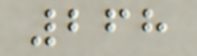268
